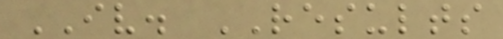IV. RESULTS
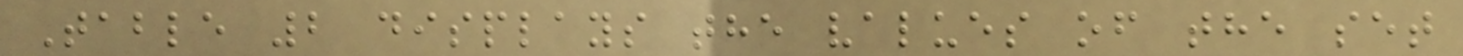Table 2 displays the values of the set
